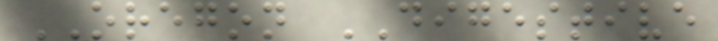OREGON DIGESTIVE
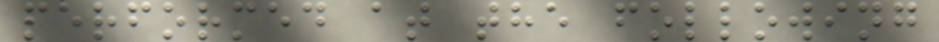performed at the following
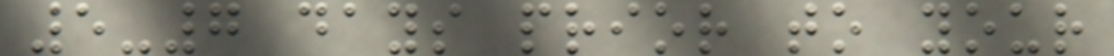5-7 days prior to your
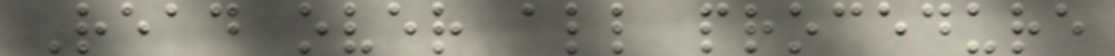Read over all procedure
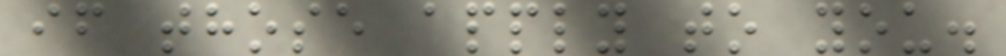if those apply to you.
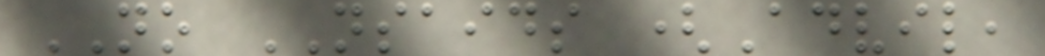NO NSAIDS (Advil,
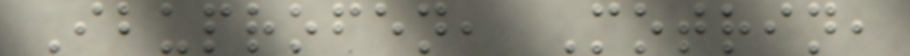Ibuprofen, Motrin,
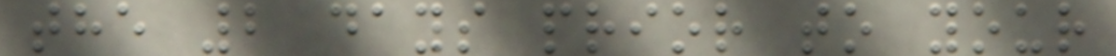the 2 days prior to your
